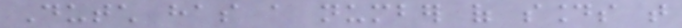Dutch has a number of sounds that
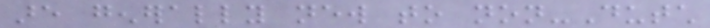are generally new to non-Dutch
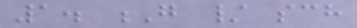1. G / sch
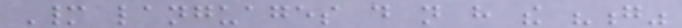Many languages do not have the "g"
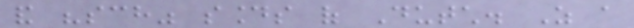and "sch" sounds of Dutch. As a
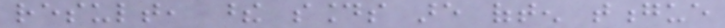result, these sounds are often tongue
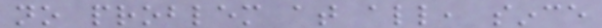no problem at all, since
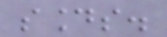sounds.
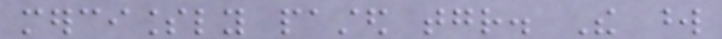mercilessly pasted together. The word
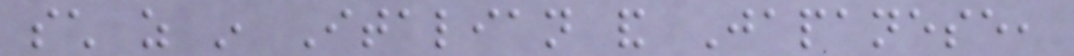such as in Italian and Japanese,
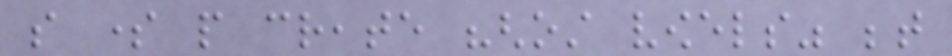so some people create "ghost vowels" between
